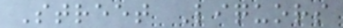Street Liquors
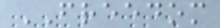FREEDOM
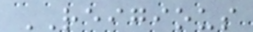REIGIOUS
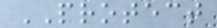PROTECT
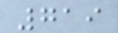719
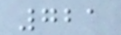721
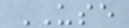USE
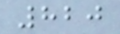820
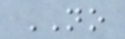NO
